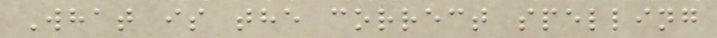What is the correct spelling
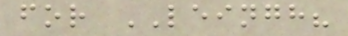for LEINGH?
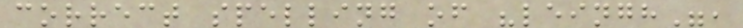correct spelling of "leingh",
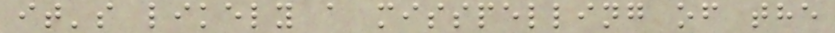it's likely a misspelling of the
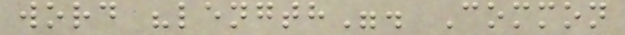word "length". Common
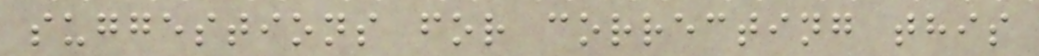suggestions for correcting this
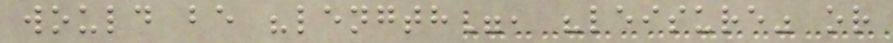would be "length", "leisure" or
